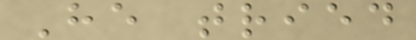He tried
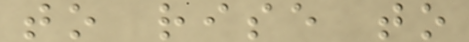to rise to
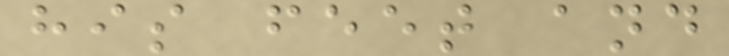his feet and
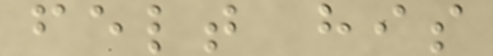felt his
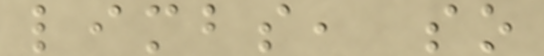limbs, so
